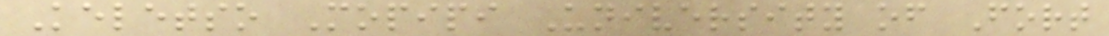Keletso Mopipi University of Fort
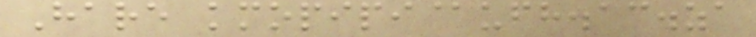Hare kmopipi@ufh.ac.za
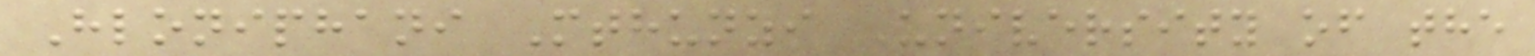Hloniphani Mthunzi University of the
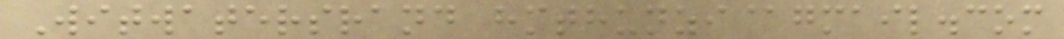Witwatersrand hmthunzi@gmail.com
